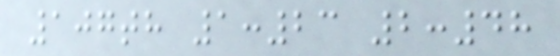107th 1:23 2:48
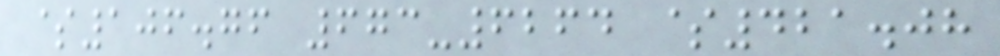$106.76 673-6264 $421.08
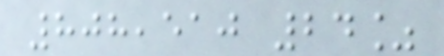808,510 24%
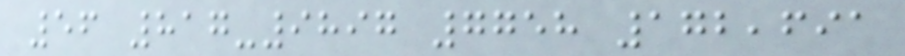56 817-9897 7758 172,691
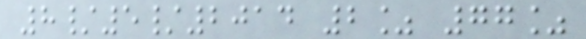8/5/2014 2% 77%
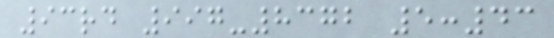93rd 997-8372 5:43
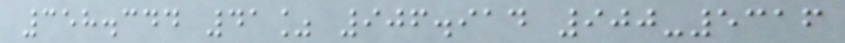358.344 41% 906.914 900-5316
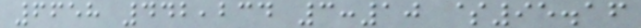6658 442,234 3:10 $95.16
